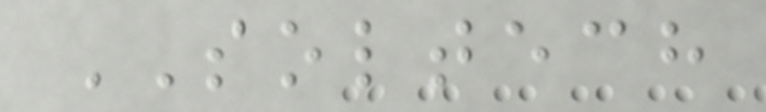SOLTECH
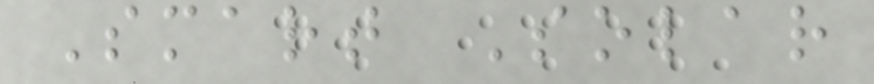Smart Solar
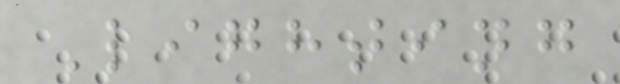Lighting
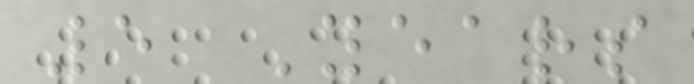5 Years
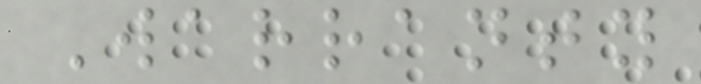Warranty
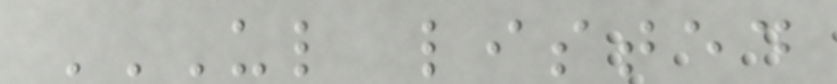UL LISTED
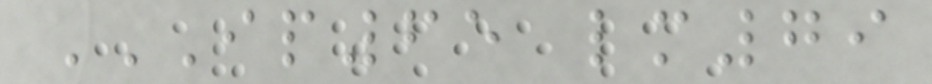IP65 LM79
